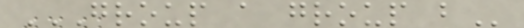GROUP A GROUP B
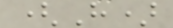(H)
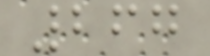267
